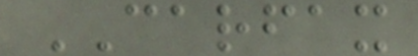CARFAX
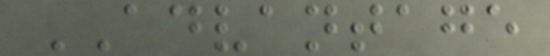ADVANTAGE
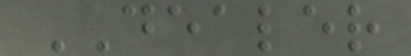DEALER
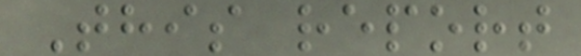This report
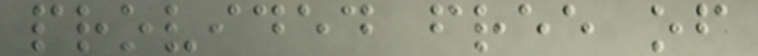provided free of
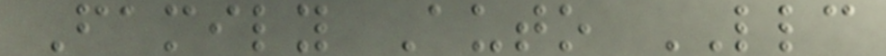Family Auto LLC
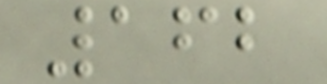162
